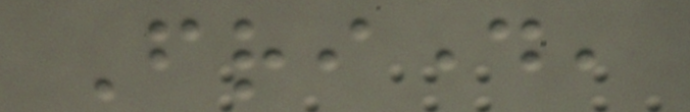Friday,
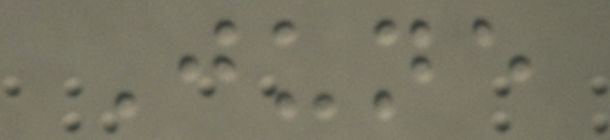June
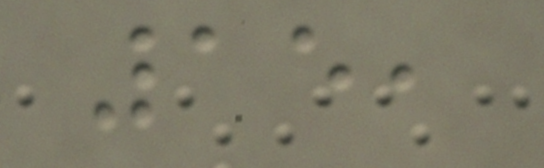15,
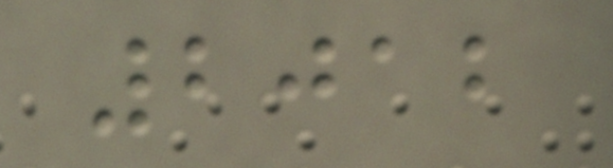2012
